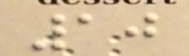10
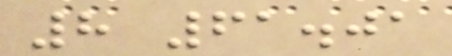8 61.01
